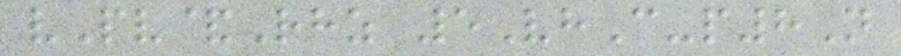vPv&Rhz 5VhC-p8N
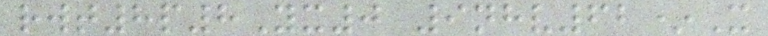rwt8p8Yx0 9nhv62*X
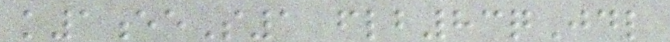k1eeS1 flb83qJdl
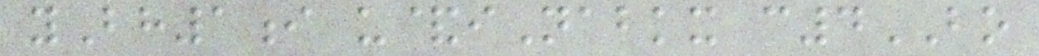yBh1i u&iNabkx c4BO
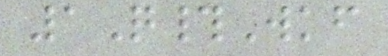1Q#Wkf
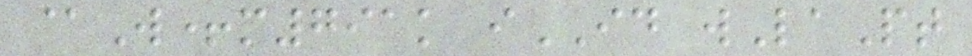@W+m791k iID wLaPt
